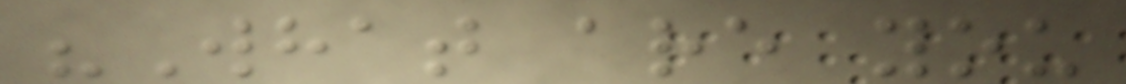"What are you
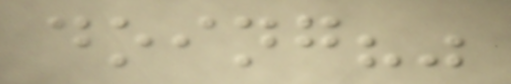doing?"
